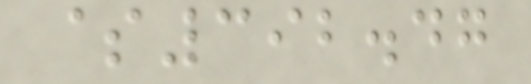$392.47
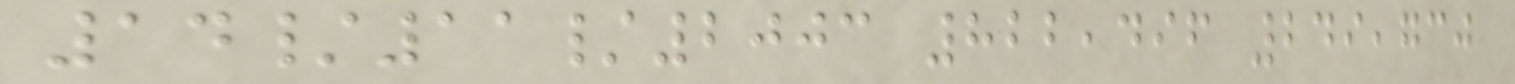14/11/2003 822,496 249,730
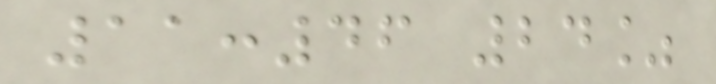11:46 24%
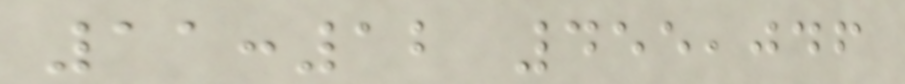11:12 455,046
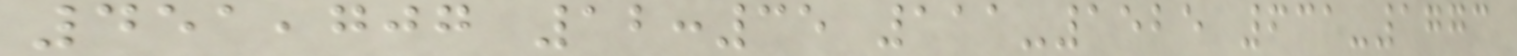451,707 12:35 111-1525 631-1773
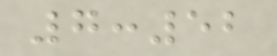7:52
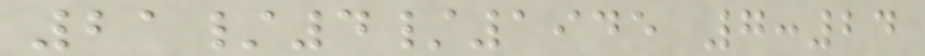21/4/1945 7:24
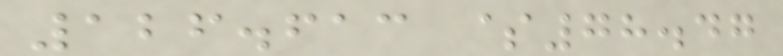126.613 $78.47
